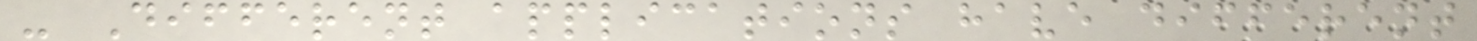- Different applications have different
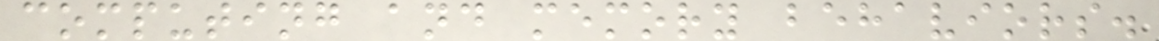computing and memory behaviors.
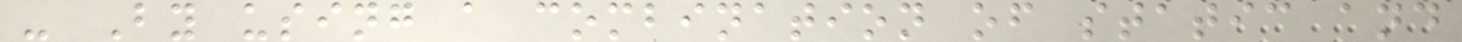- By using a combination of static and
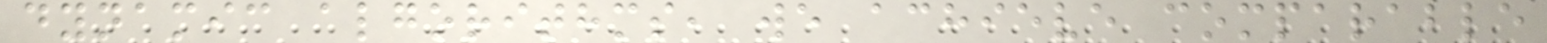dynamic algorithms, we achieve comparable
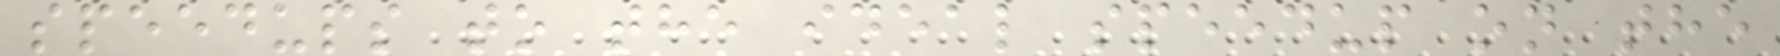speedups to the ideal speedup on the
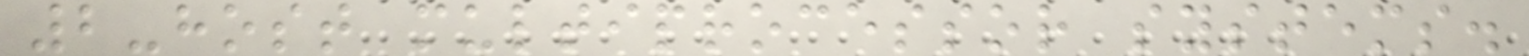2-host multiprocessor systems.
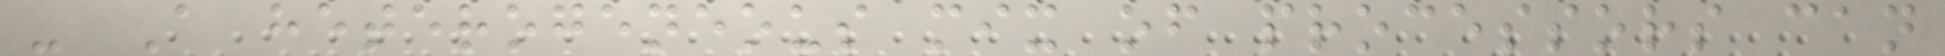- A heterogeneous mix of processors can
